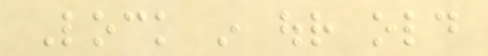Lock in our old
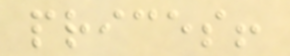prices!
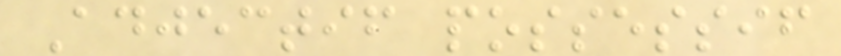Adjectif possessif
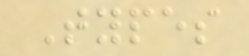Types
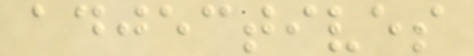adjectives
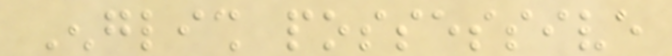English possessive
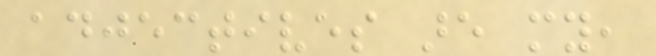adjectives are my,
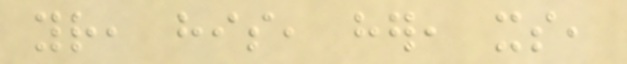your, his, her, its,
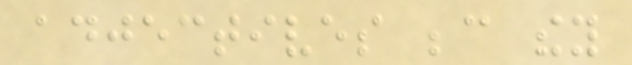adjectives because they
